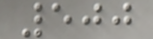500
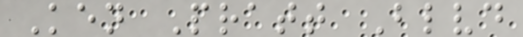Ken Pratt Blvd
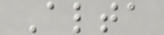Alta
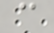c
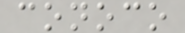conoco
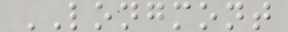LONGMONT
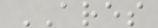ARES
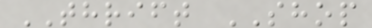THRIFT SHOP
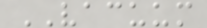VACUUM
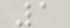1
